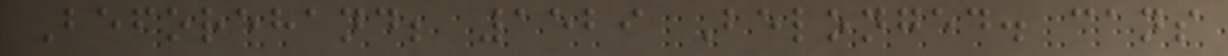Beforehand; 1529 Belonged. cans
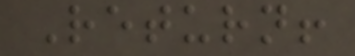Return!
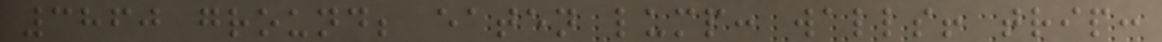3860 ground; eaten lump: walls! trip:
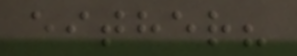either?
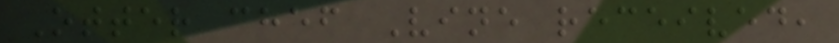Otter chef Vine received,
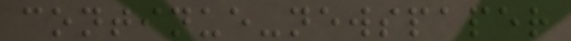continue-newspaper
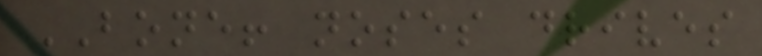BONE! noses drives
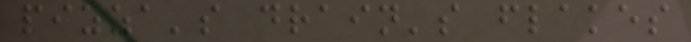pizza's drain's flakes
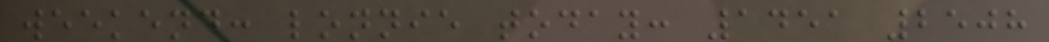weekend: lonnie today: 1451 2508
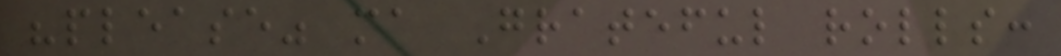"please" ma Grateful rolls:
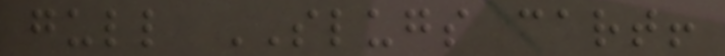gull SLUGS cart!
